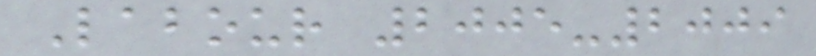Labour 2005-2009
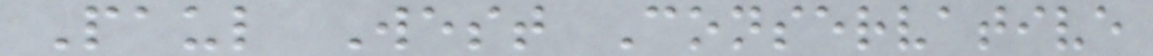Paul West Conservative
